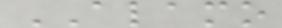ALAMO
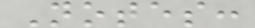Notes:
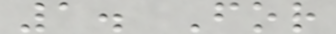1. For
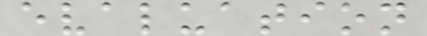evaluation
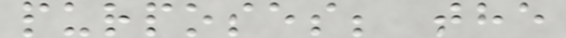purposes; the
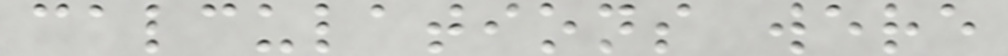calculations were
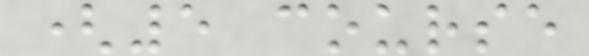(5 course
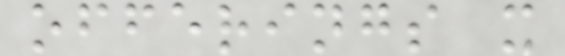offerings x
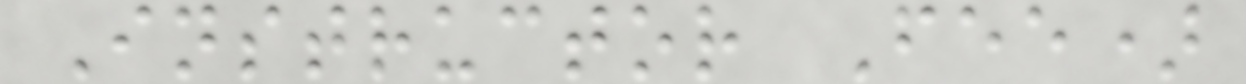Instructor Fee)
